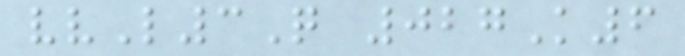vvL3Q 027K6
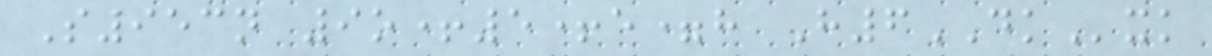S953n 9o+5+e=h H6DKxk
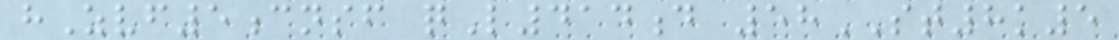hZvf5cnsf qL414d 58ST8k5
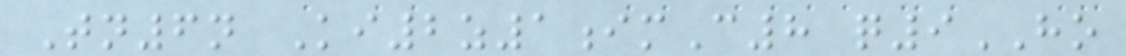Tn6n Ki2z1imC8 q9HO
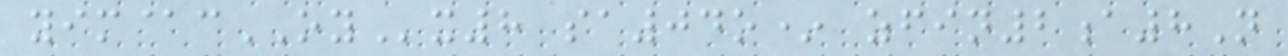yim@cOYx8 sa04o* zfin2a8N
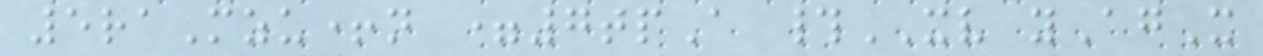5raMzu+n =7tpA #XV yAgX
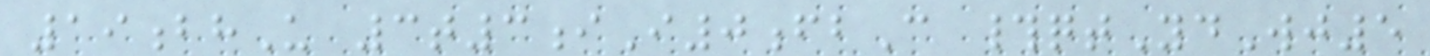19bhU 3t3iI0fbC #qtYdWj5
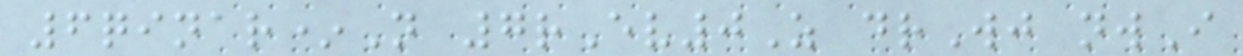6qinar*N 7rEv0Z drWj nwI
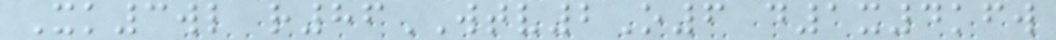Xk3wl r86WTV2O6 d1x4kfw
